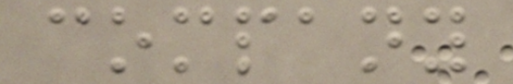company
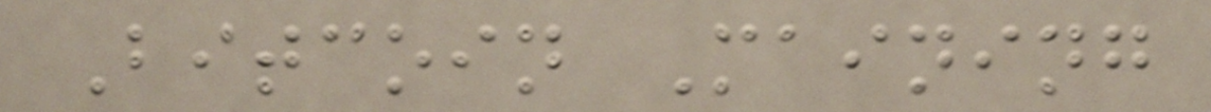Bitcoin Maining
